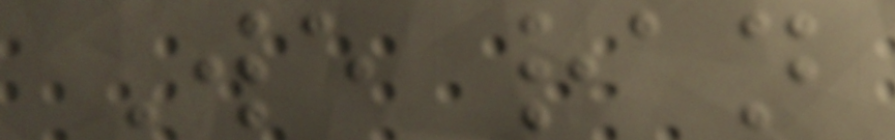We ran
